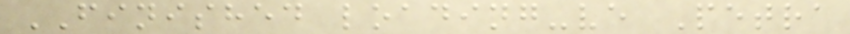FINISHED loading-ve Petra
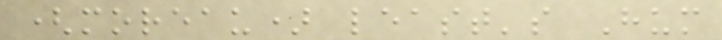(moreau) least's Hum
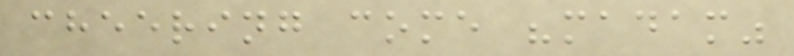cheering come "madam"
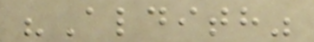"Aldith"
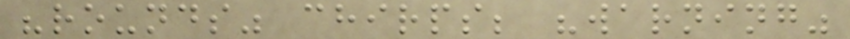"rounds" chirps; "warning"
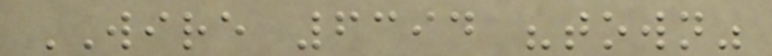WIRE 6394 "town"
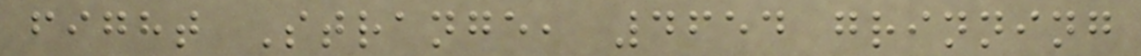fight Strange, 4654 grinning
